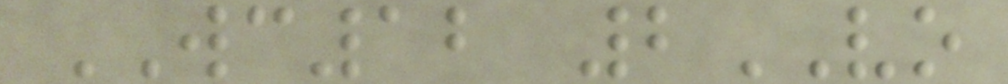WC12 2VO
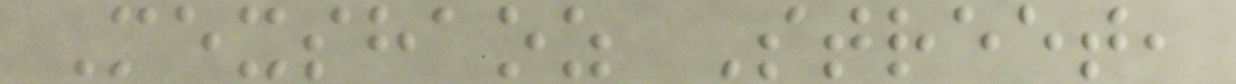Mexshaoz Street,
